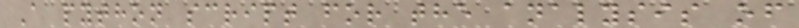A python script for the analysis of
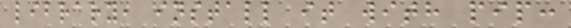library, install it with pip:
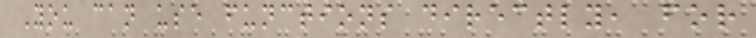You can use functions directly, for
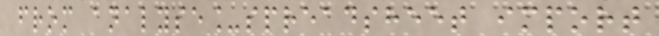from analyse_spreadsheet import
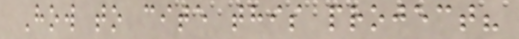How to cite this project?
